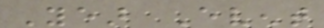Year Event
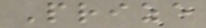Prize
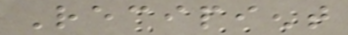Recipient
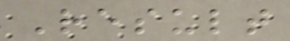Result
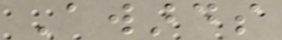Awards
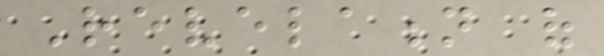Revelation of
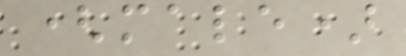(male)
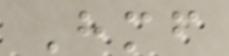Himself
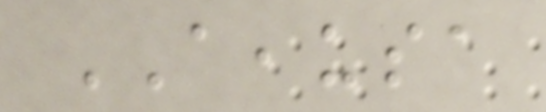AEAUSA
